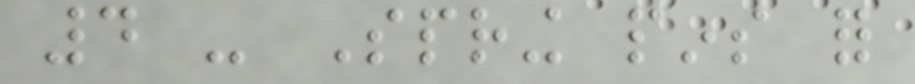4 - Spring pins for
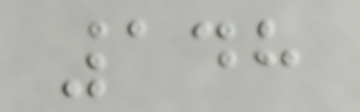148
